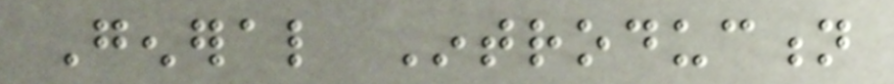General Introduction
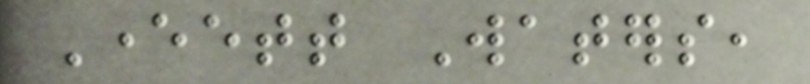Everett Waters,
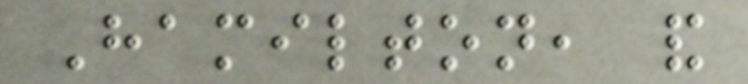Hamilton, and
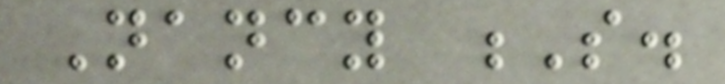Nancy S.
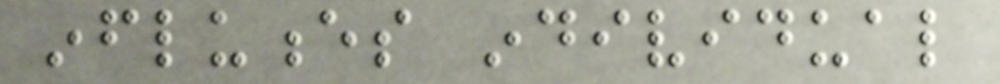influences individual
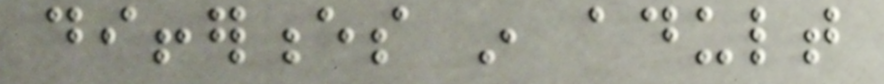differences in adult
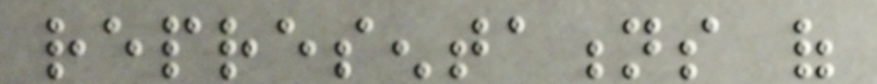representations of
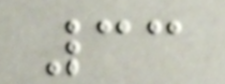33
